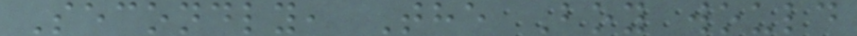Secondly, The Boy would
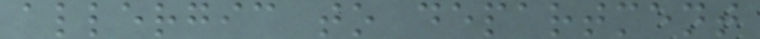allergic to department
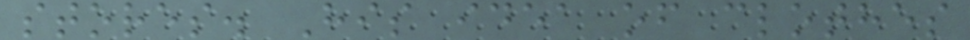stores. His idea of clothes
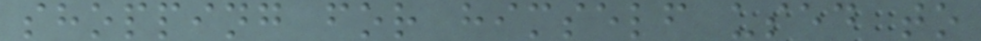shopping for himself used to
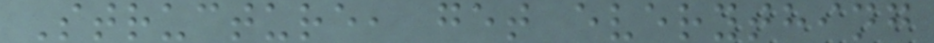Structure, get everything
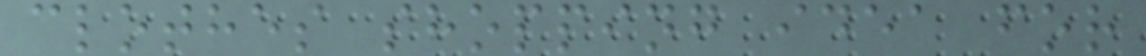clothes shopping idea for
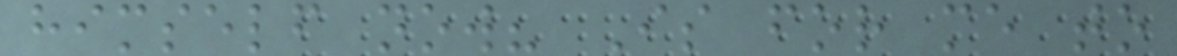himself now? Is for me to
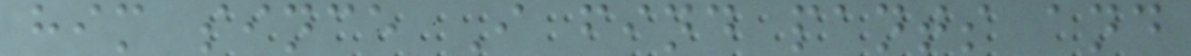him since I find pants and
